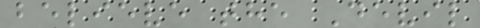believe the Devil
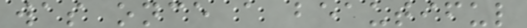was once a beautiful
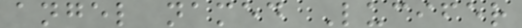angel named Lucifer
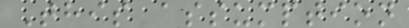This assumption
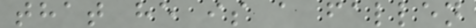that he is a fallen
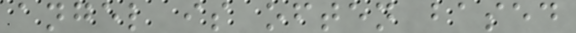angel is often based
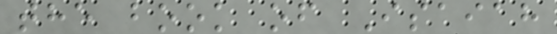the book of Isaiah
